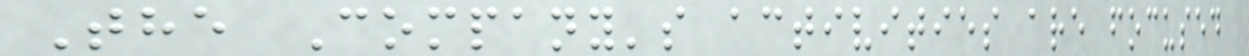The Company's activities are focused
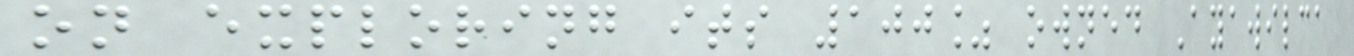on exploring its 100% owned Ayawilca
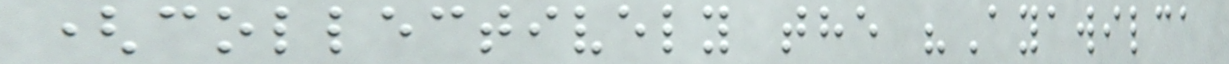(collectively the "Ayawilca
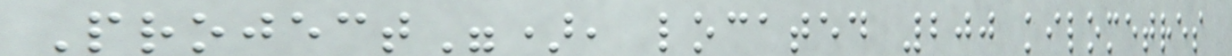Project"), located 200 kilometres
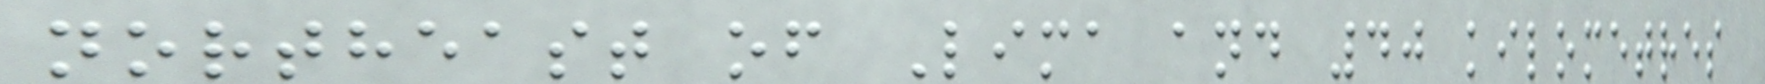northeast of Lima and 40 kilometres
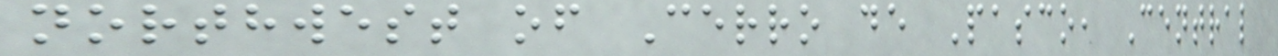northwest of Cerro de Pasco, Central
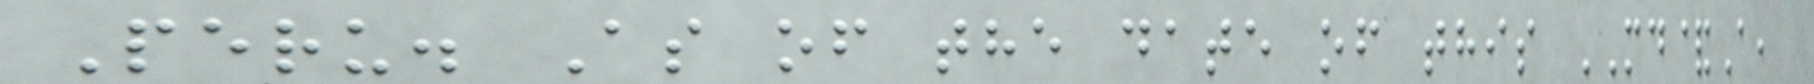Peru. As of the date of this MD&A,
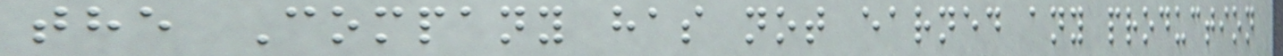the Company has not earned any production
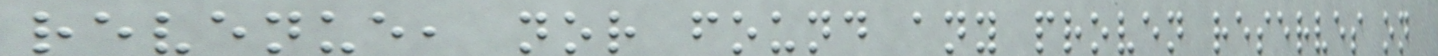revenue, nor found any proven reserves on
